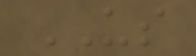US
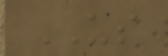US
